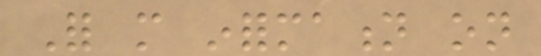For more information on
